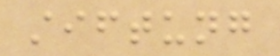stiftung
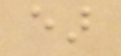ear
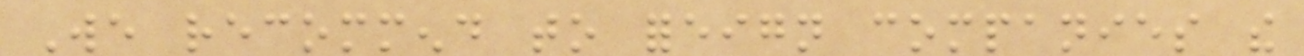We recommend to foreign companies the
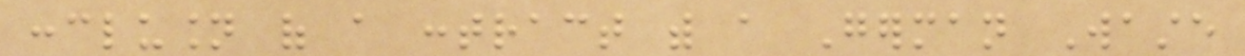conclusion of a contract with a German Waste
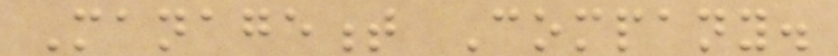Management Company.
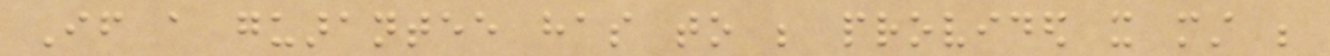If a guarantee has to be provided it must be
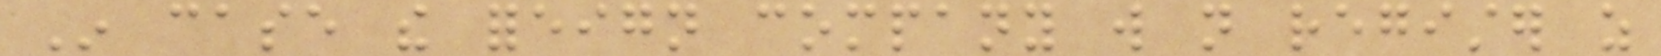In case the foreign company will not register as
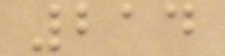214
